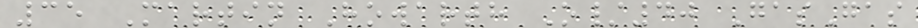35 Martin Howarth O/40 GasGas
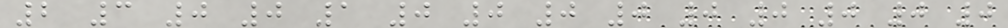2 3 0 0 1 0 0 0 0 0 0 0 0 0
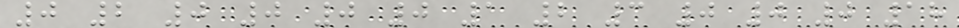0 2 0 0 0 0 1 2 3 0 0 0 18
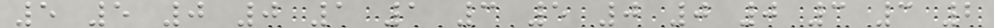5 5 0 0 1 1 3 5 0 0 0 3 3 2
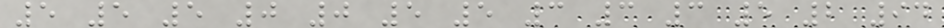5 5 5 0 0 5 5 3 3 3 5 2 94
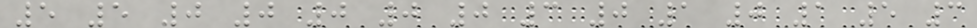5 5 0 0 0 0 0 3 0 1 0 1 5 3
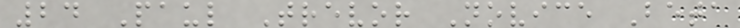24 Paul Trevor Novice Beta
